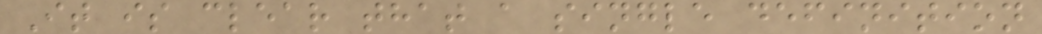It is clear that a single definition
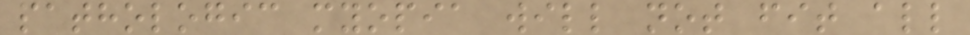pathologic myopia will not fit all
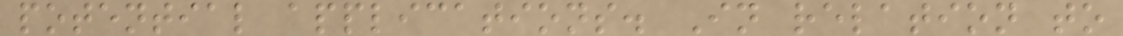potential applications. In relation to
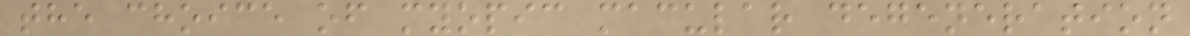the choice of myopic macular degeneration
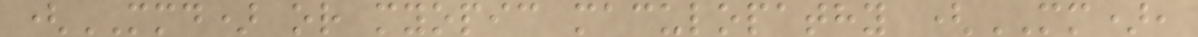(MMD) or myopic maculopathy (MM),
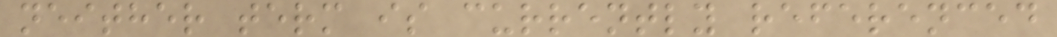neither term is currently referenced
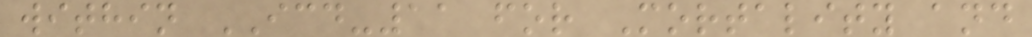within ICD-11 for Mortality and
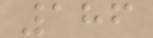186
